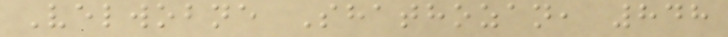Velwobne Shathozan, 848
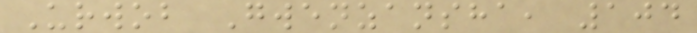Urwob Gwenzansha, 104
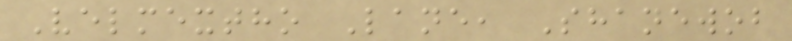Velmextho Lane, Shanewob
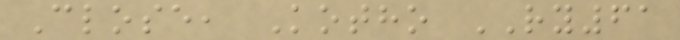Close, Kotho RY61
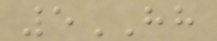5HH
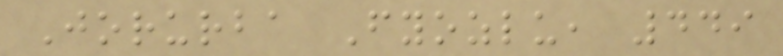Jorurba Fyozlu, 449
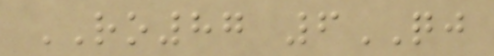RO87 6QJ
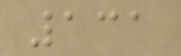131
